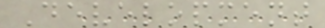Development
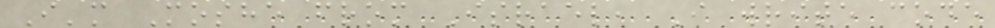I'm Moshe from Israel, I write code
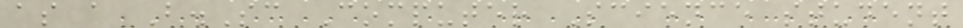as a B.Sc Computer Science student
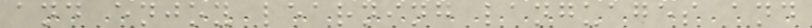and enjoy learning languages and
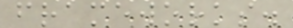frameworks.
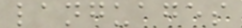languages
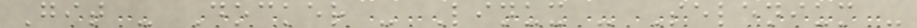Git - Docker - Linux - Selenium -
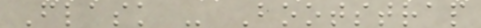Flask - Bootstrap
